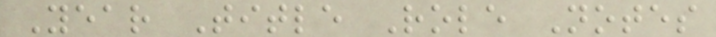Year Title Role Notes
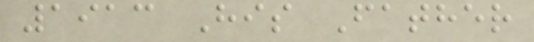1913 His Father
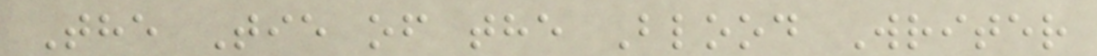The Tie of the Blood Writer
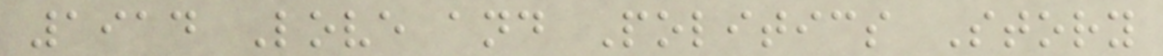1914 Love and Politics Story
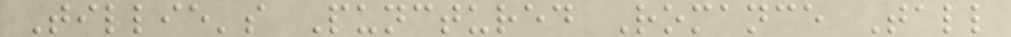Tillie's Punctured Romance Tall
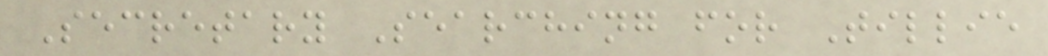Secretary Searching for Tillie
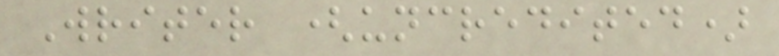Writer (uncredited)
